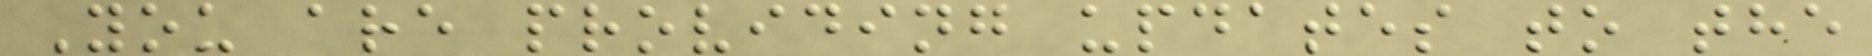You are providing updates to the
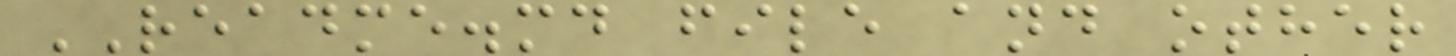README.md file and other
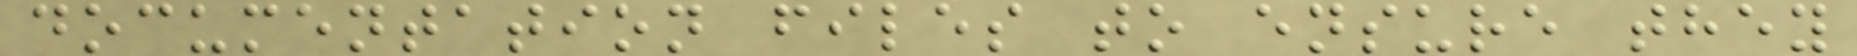documentation files to ensure they
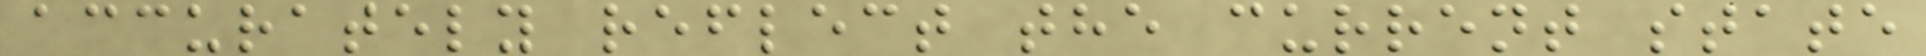accurately reflect the current state
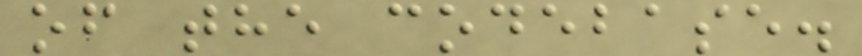of the codebase.
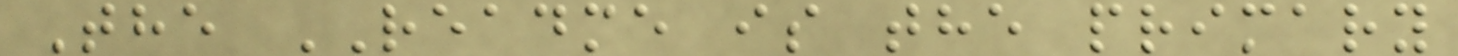The README is the primary
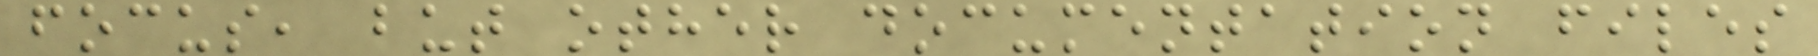focus, but other documentation files
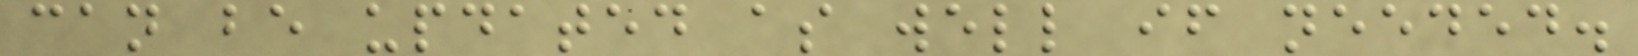can be updated as well if needed.
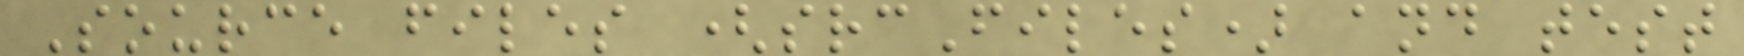Source files (srcFiles) and test
